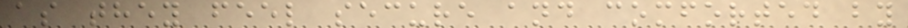as they feel secure and comforted by
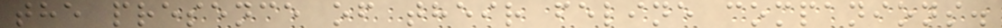the presence of their feline companions.
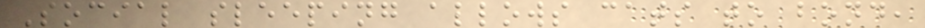Social sleeping allows cats to bond,
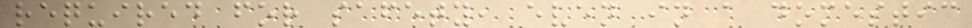required for safety, even in a domestic
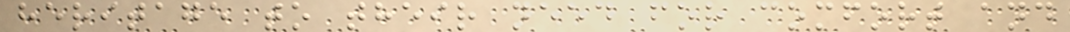heritage to their need for comfort and
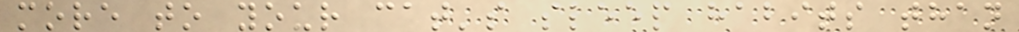more to your cat's sleep habits than
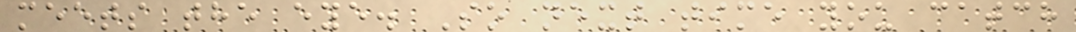meets the eye. So next time you catch
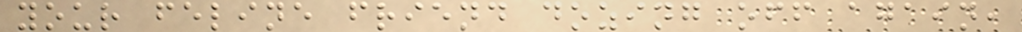your feline friend dozing off again,
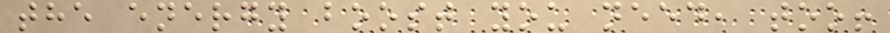the energy boost you need, too!
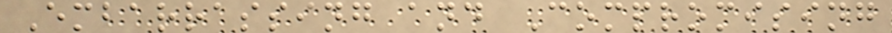Embarrassing and Compromising
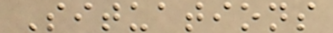Situations
